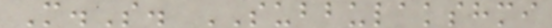M.S. SUBBULAKSHMI
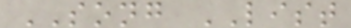SONG LIST
